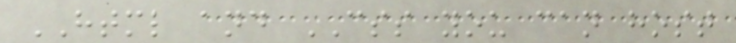HTML and CSS you can host
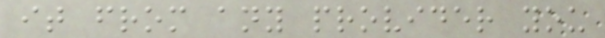it from any provider you
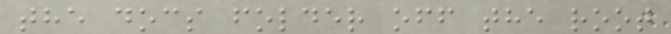the docs folder off the root
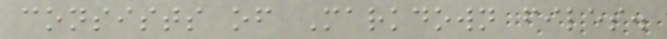consists of Markdown files.
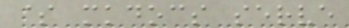$ mkdocs serve
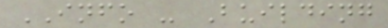INFO - Building
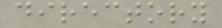directory
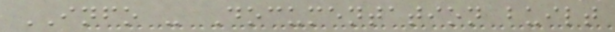INFO - Documentation built
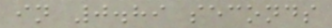in 0.89 seconds
